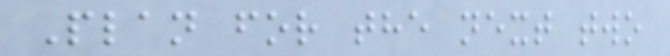Plan for the next two
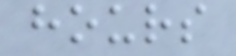hours
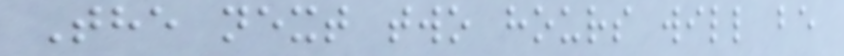The next two hours will be
